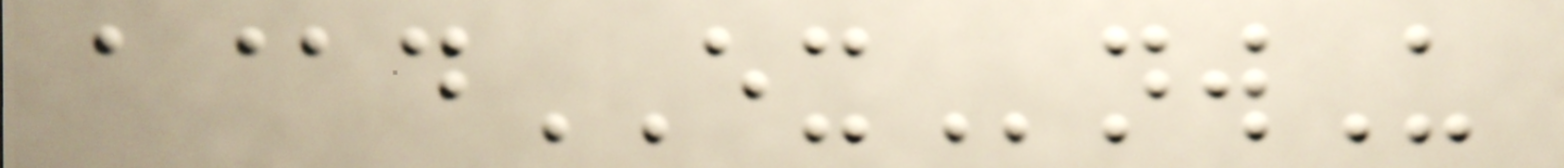a@dEXnwU
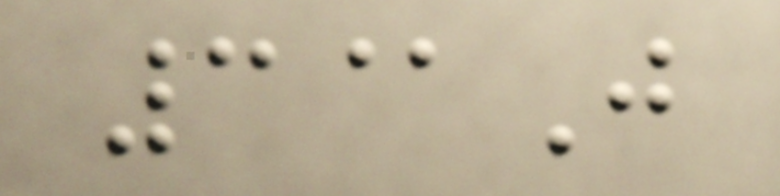3@J
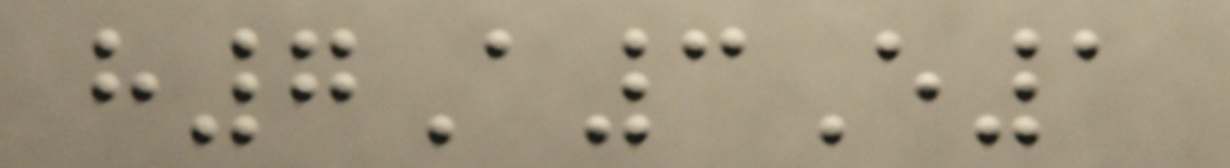h7A3E1
